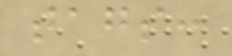tags:
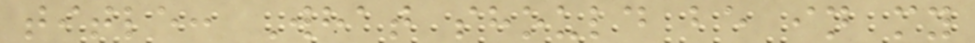title: What should be in my
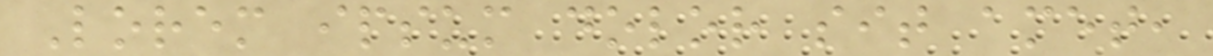Lorem ipsum dolor sit amet,
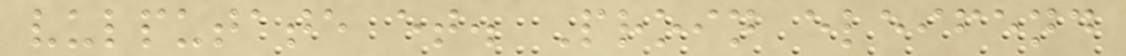vulputate et. Proin eleifend
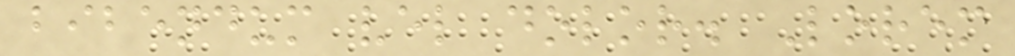bibendum vel dolor. Lorem
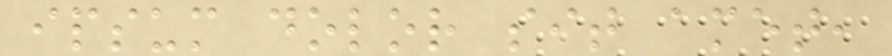ipsum dolor sit amet,
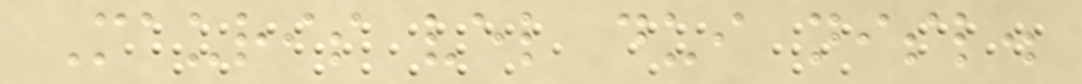Mauris vel dui nisl.
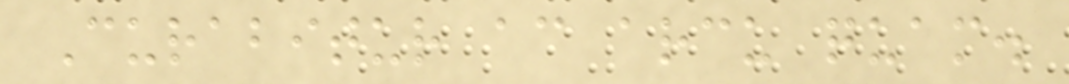Curabitur ac arcu quam.
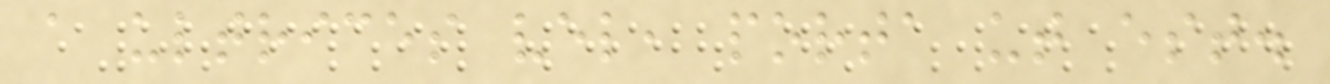a ultrices vel, porta ut est.
